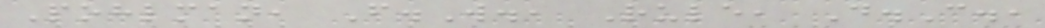Pohlman, F.W., Rule, D.C.,
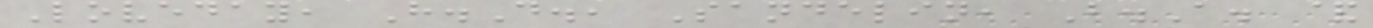Loveday, H.D., Sandelin, B.A. &
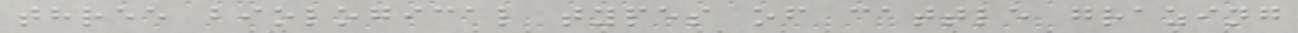three biological types of cattle grazing
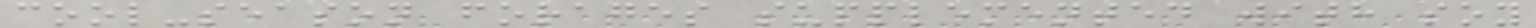cool-season forages supplemented with soy
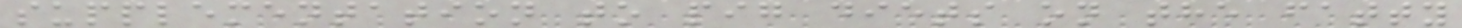supplementation to pig diets on the fatty
